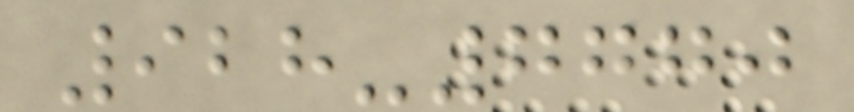928-7770
